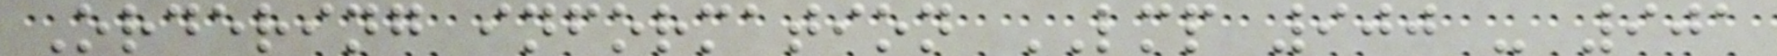Ordering information LMP 900 - 901
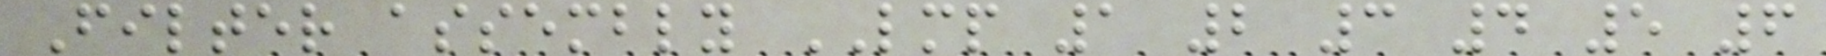Filter assembly LMP 1 2 3 4 5 6
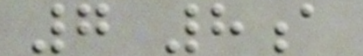7 8a
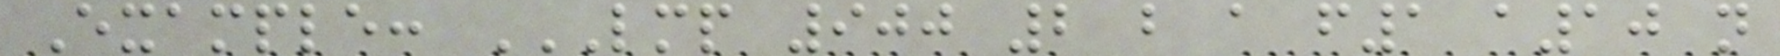Example: LMP 900 2 B A F1 A10 N
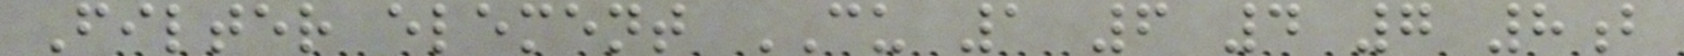Filter element CU 1 6 4 7 8b
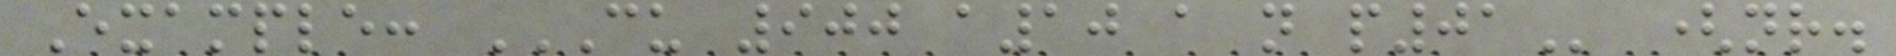Example: CU 900 A10 A N P01 (nr.
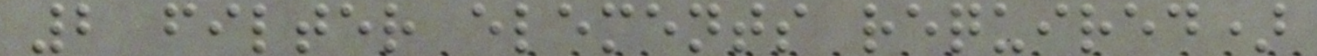2 filter elements required)
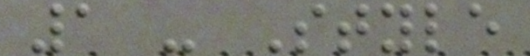1 - Style
